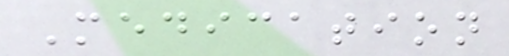Medication
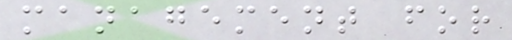management for
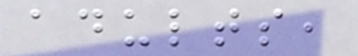adults,
